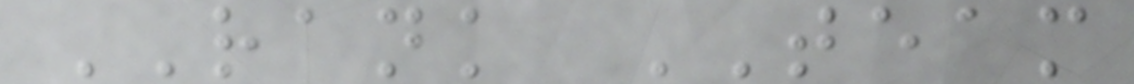RANK TEAM
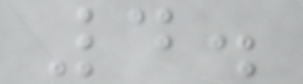4.
